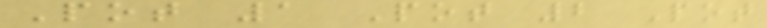Pot 1 Pot 2 Pot
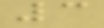3
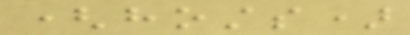(hosts)
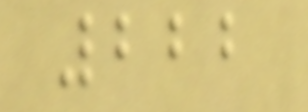222
